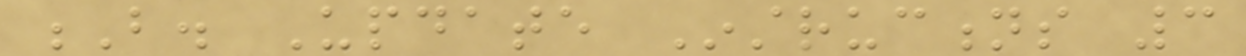B. Update Instructions 3
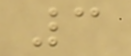3
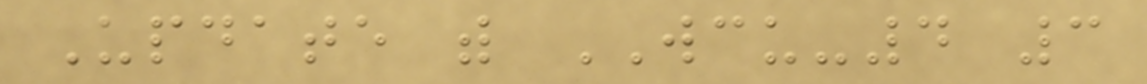Update with WCU-4 3
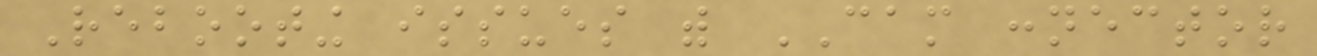Rebooting issues with CAM connector
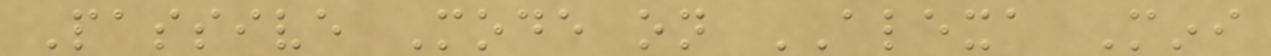Passive Mode on ALEXA Mini
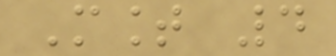Mount 4
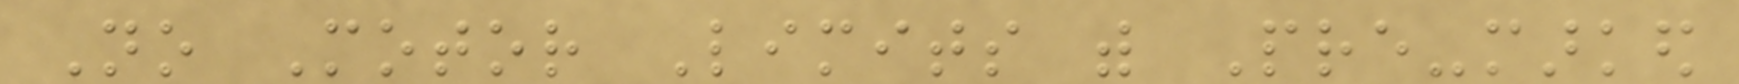No Motor Limits with Pre-marked
